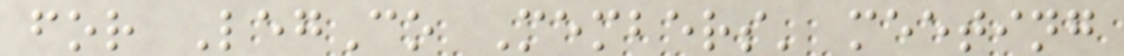for LegCo Members' meeting
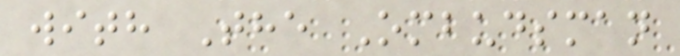with The Ombudsman
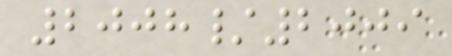2008/2009
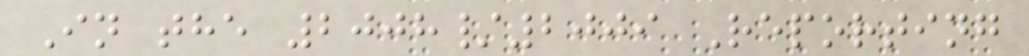In the 2008/2009 Reporting
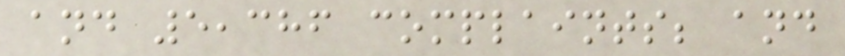and 5,386 complaints; and
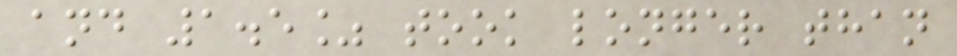and 1.5% took longer than
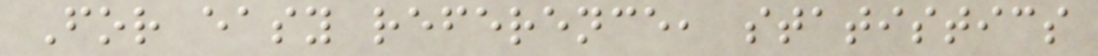For easy reference, statistics
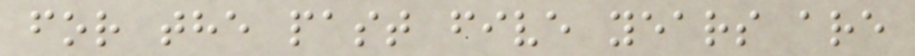for the past five years are
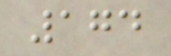174
